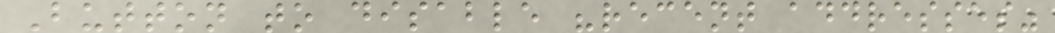Button to disable "recent addresses"
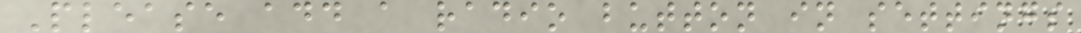Please add a radio button in settings
